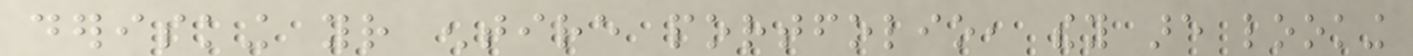derisking your entire portfolio, they are looking
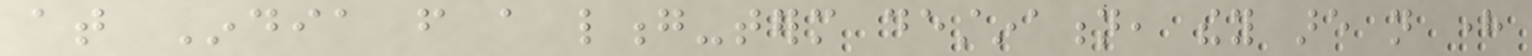at India from a long-term destination, they are not here
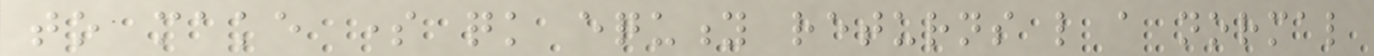to make some quick equity returns like a normal
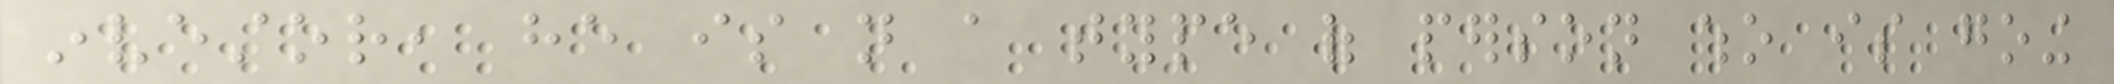investor, he is not a type of person who is going
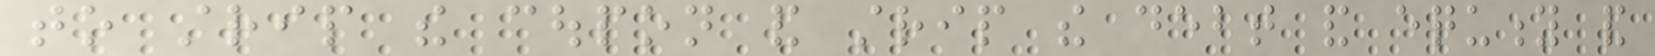to strip the coupon and strip the debt and equity and
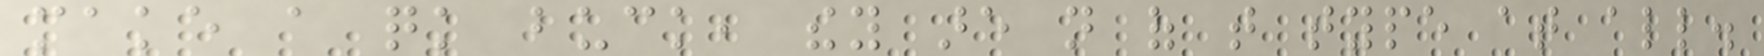make a quick buck, they are not of that type at all.
